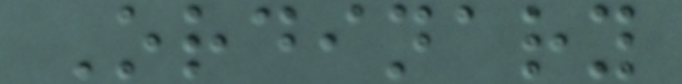Ordinary
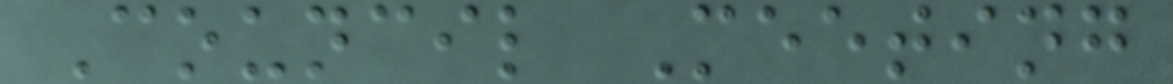Council Meeting
